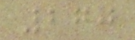270
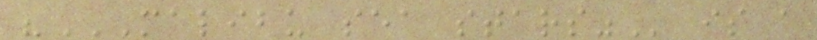"MALIBU SEA STARS" is a
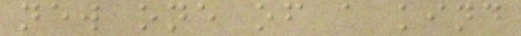new one of a kind
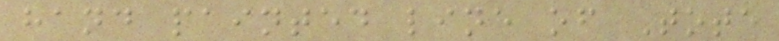hand painted line of Tote
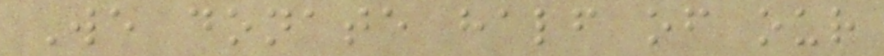We donate half of our
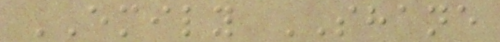EMILY SHANE
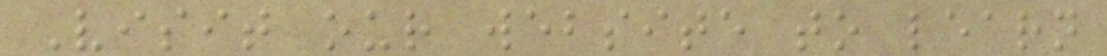Visit our website to learn
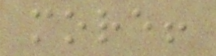more!
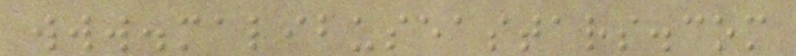www.malibuseastars.com
